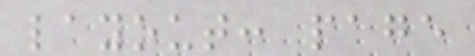layout: page
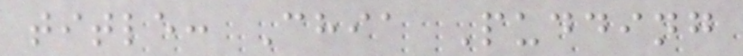title: Chia Pudding
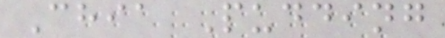Chia Pudding
